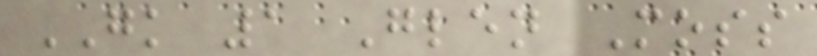GK 1 Glen Moss
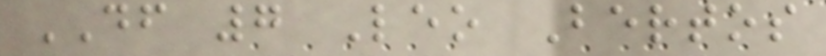DF 7 Leo Bertos
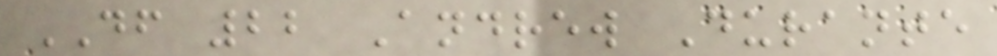DF 22 Andrew Durante
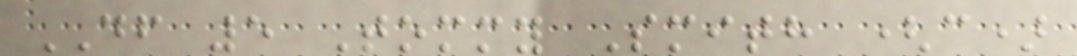DF 5 Tommy Smith (c)
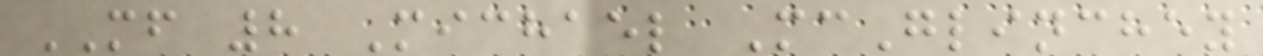MF 8 Michael McGlinchey
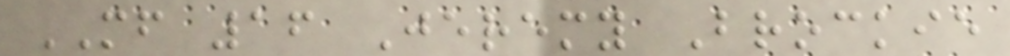MF 16 Jeremy Brockie
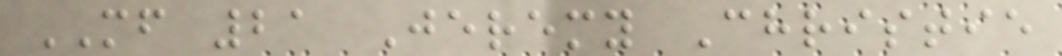MF 21 Jeremy Christie
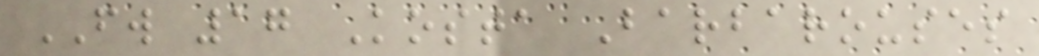FW 17 Kosta Barbarouses
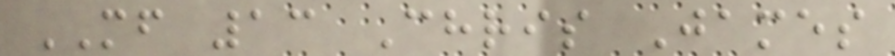MF 13 Chris James
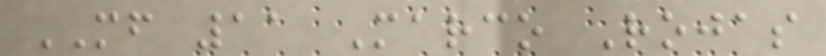MF 11 Marco Rojas
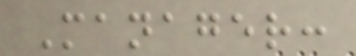Manager:
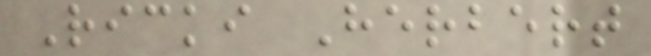Ricki Herbert
